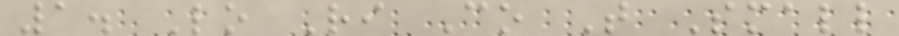1. Lo Ri Co T Small
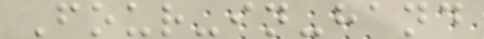Four-in-hand
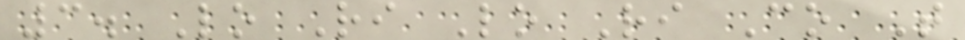3. Lo Ri Lo Ri Co T
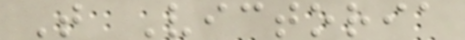T Victoria
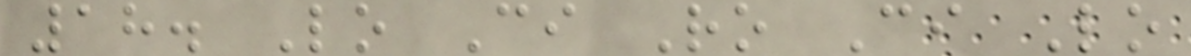18. Lo Ci Ro Ci Lo
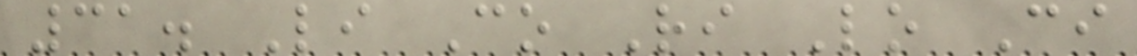31. Li Co Ri Lo Ci
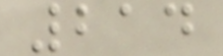214
